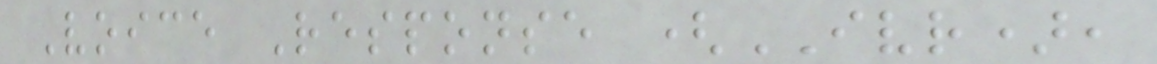Voice Response (IVR),
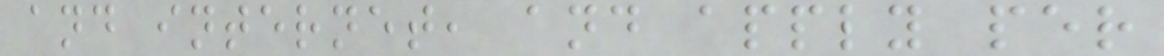and internet, and apply per
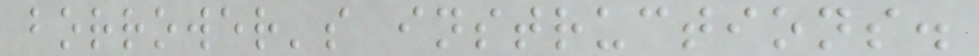borrower's instructions.
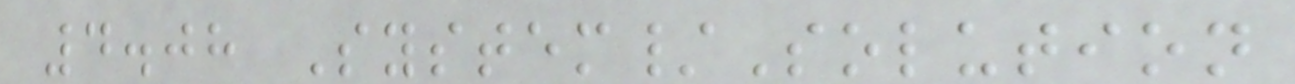4.08 System/Solution
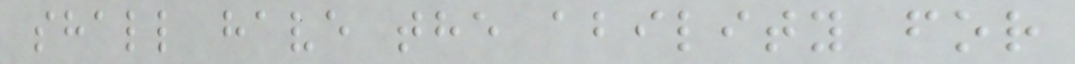shall have the ability for
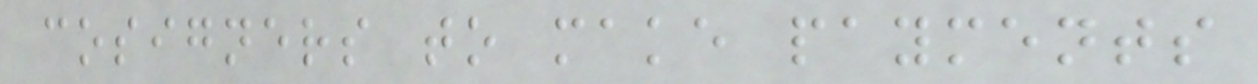cosigners to make payments
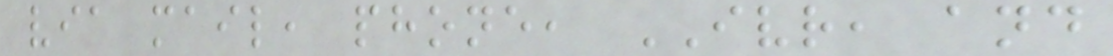via mail, phone, IVR, and
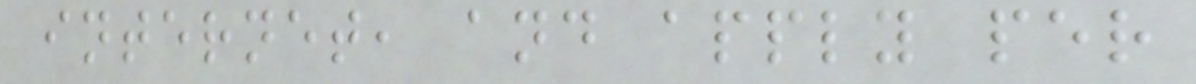internet, and apply per
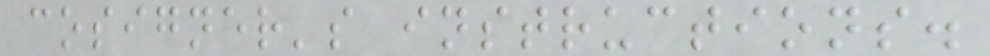cosigner's instructions.
